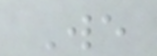We
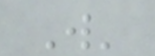W'
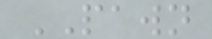PAWN
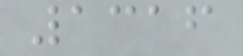1316
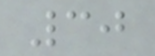30
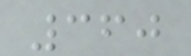360
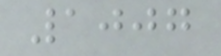1007
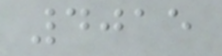4015
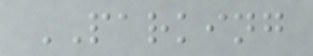PARKING
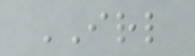IRL
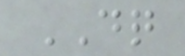DQ
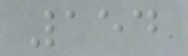154
